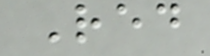Red
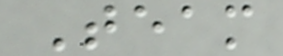Team
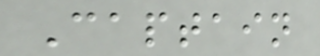Captain
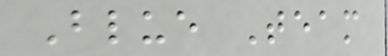Blue Team
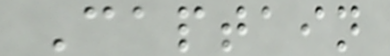Captain
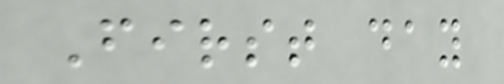First day
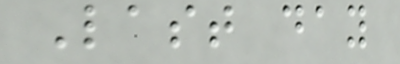Last day
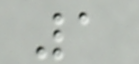1
